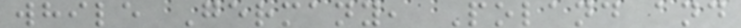while Germany, Poland and
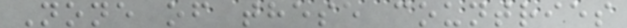None of these countries
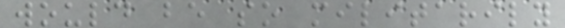would be so militarily
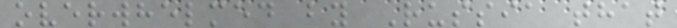overwhelmed by Russia that
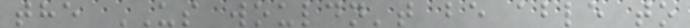the US wouldn't be able to
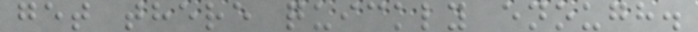get there quickly enough.
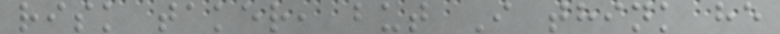risk taker, but I think he
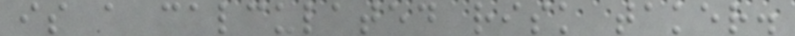is a calculated risk taker.
